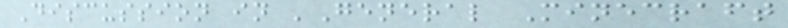Discussion in 'General Minecraft
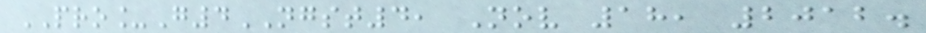PRO_G4NGST4, Nov 18, 2012.
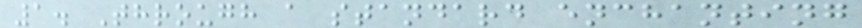1. Through a standard enchanting
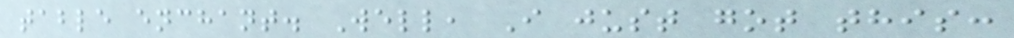table enchant. Well, I just got this:
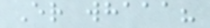Er whaaa?
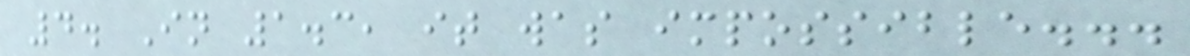4. In 1.3, it was impossible...
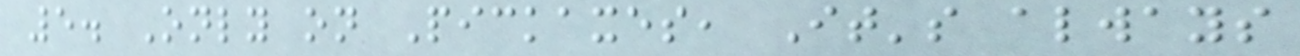5. Only on Pickaxes, It's always
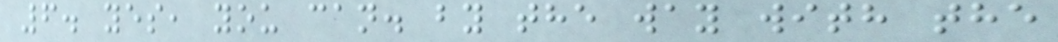6. yes, you can. by the way with the
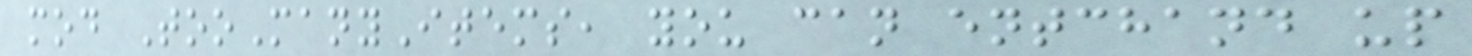mod TooManyItems, you can entchand up
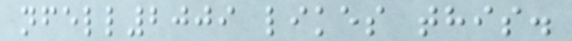nfell2009 likes this.
